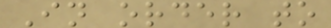In order to
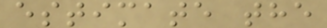estimate the
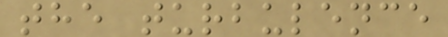the turbulence
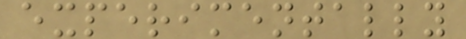experimentally
